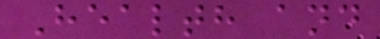Health and
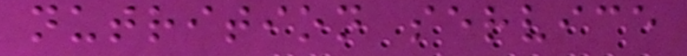nutrition service
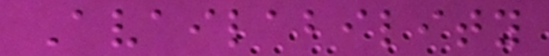Availability
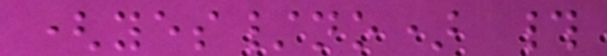(yes/no) #
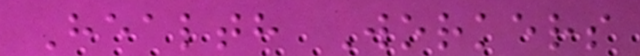Health Workers
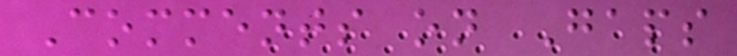Comments on Gaps
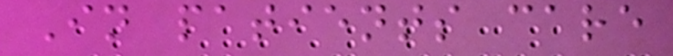In patients care
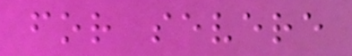for severe
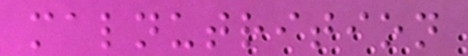malnutrition
